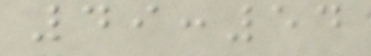49:54
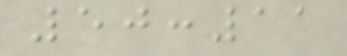50:11
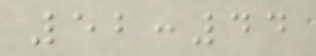52:44
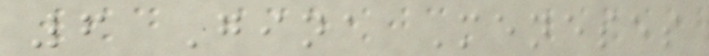6 Gina Meneses
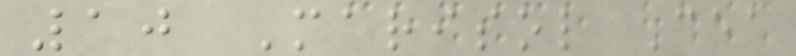10 Marisol Cea
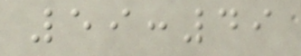59:49
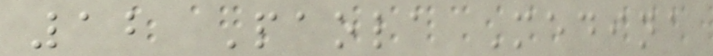12 Paola Medina
